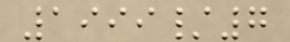1999/7
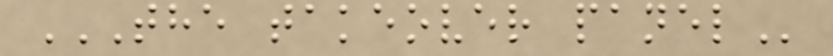THE TAKEOVER PANEL
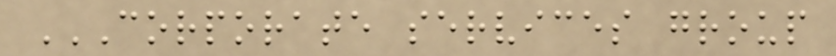CORPORATE SERVICES GROUP
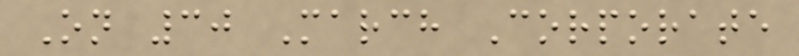On 30 March Corporate
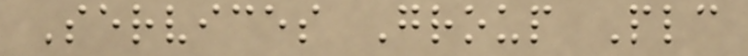Services Group Plc
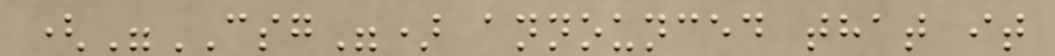("CSG") announced that it
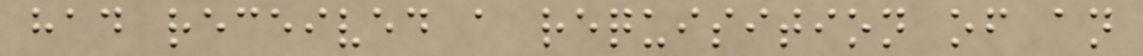had received a requisition of an
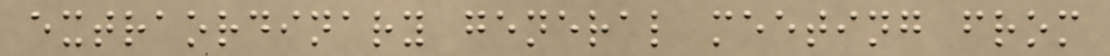extraordinary general meeting from
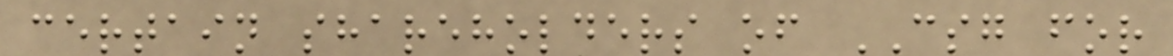certain shareholders of CSG for
